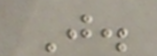J.
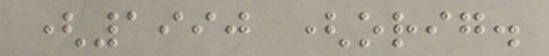(1990 (orig.
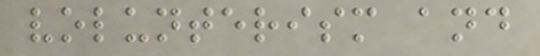volunterism and
